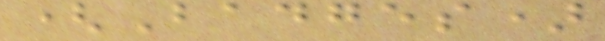(Badges)
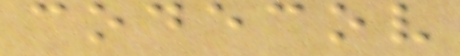codecov
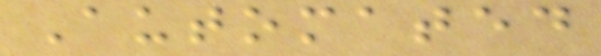Automated
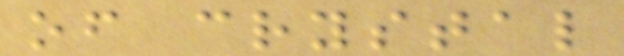of crystal
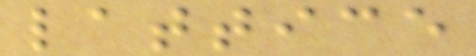lattice
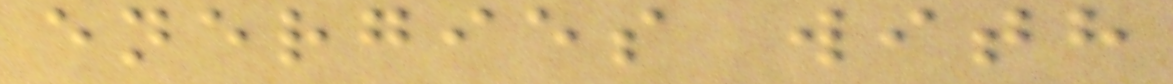energies with
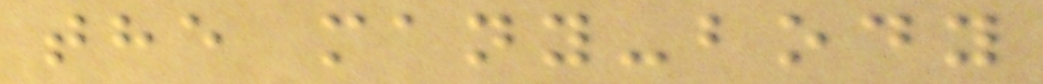the many-body
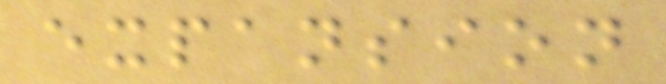expansion
